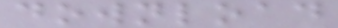download
